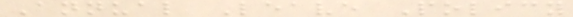Annual Leave Policy
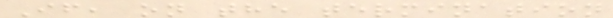If, on the termination
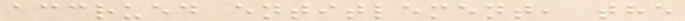accrued entitlement, the
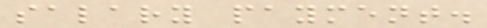salary payment.
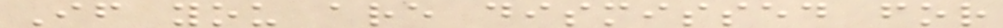If you are dismissed for
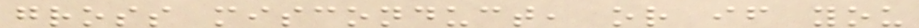gross misconduct, or if you
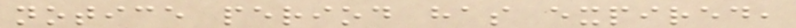notice period has expired,
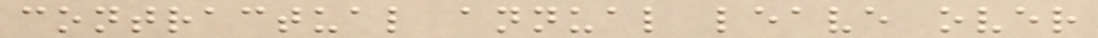contractual annual leave over
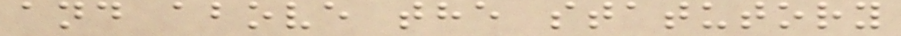and above the statutory
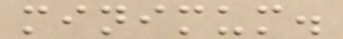minimum.
